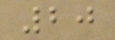20
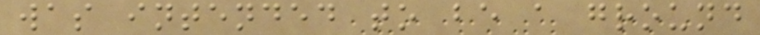was intended to be a ground
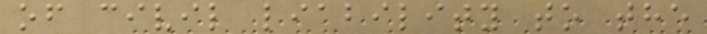of civil liability to the
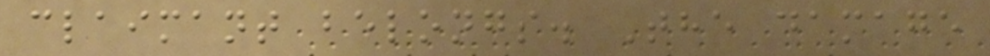claimant belongs. The damage
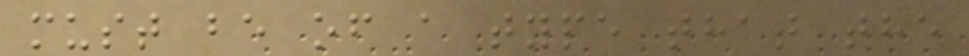must be of a type that the
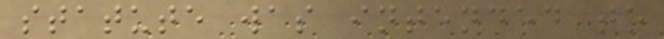statute was intended to
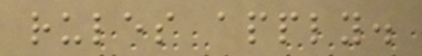rules apply.
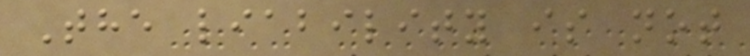The liability is not
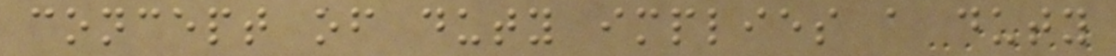concept of duty implies a duty
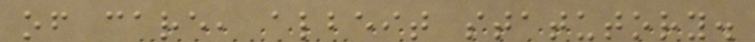of care, albeit statutory.
